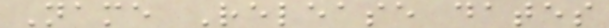Name Release dates
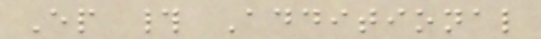Ep # Additional
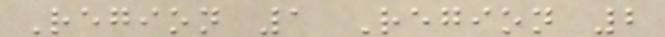Region 1 Region 2
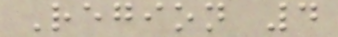Region 4
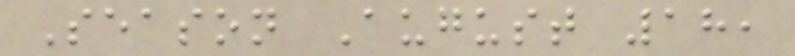Season August 18,
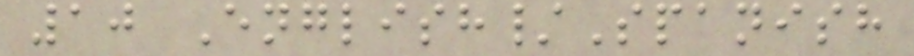10 English/Spanish
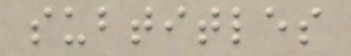subtitles
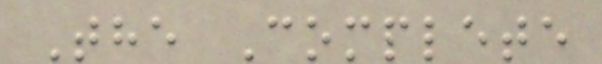The Complete
